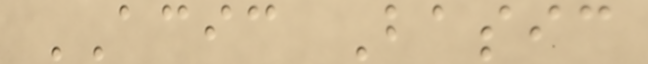ACIC Basic
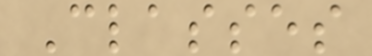Classes
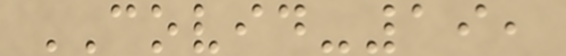COVID-19,
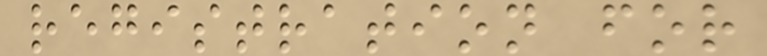registration for
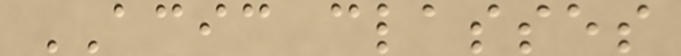ACIC classes
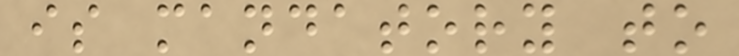is mandatory to
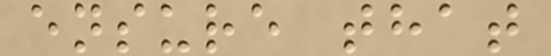ensure that
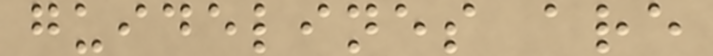guidelines are
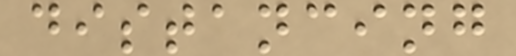distancing
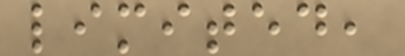limited,
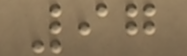97
